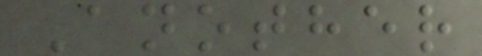Another
